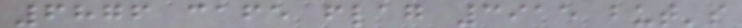6876 cafe flag 3915 but's
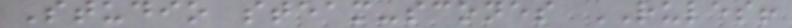Studio steam-scones RULES!
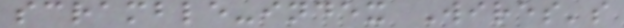scramble-index Wires's
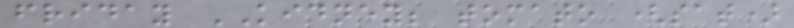friday KIDNEY; tomato (sat)
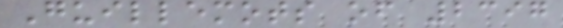Guillemots of 2397
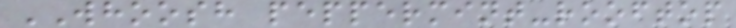WHOOSH peppermint-rooftop
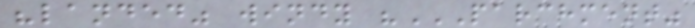"landed" windy "PARCHMENT"
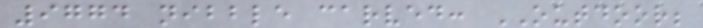9774 nibble carved: OUTDOOR;
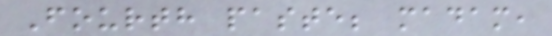Fourth paste; madam,
